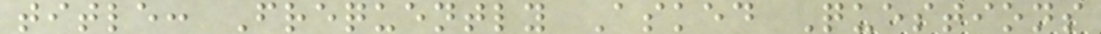title: Frequently Asked Questions
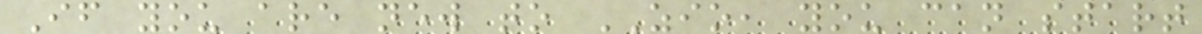If you are new to ZIO, you can start
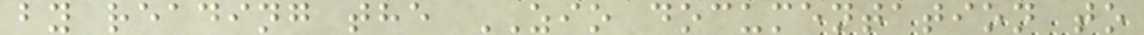by reading the ZIO documentation to
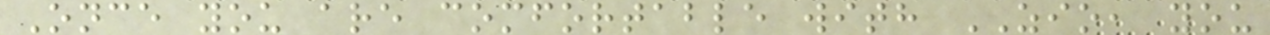Once you are comfortable with ZIO, you
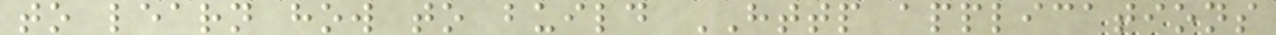to learn how to build HTTP applications
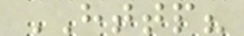HTTP?
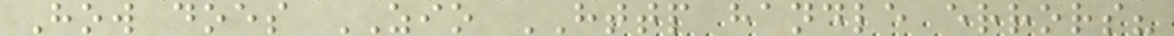How does ZIO HTTP handle errors?
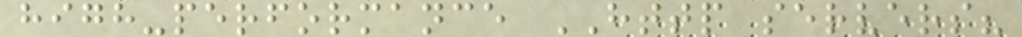high-performance HTTP servers?
